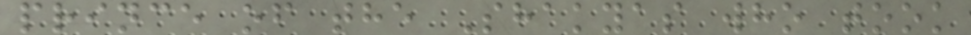prince of the Shakyas who took
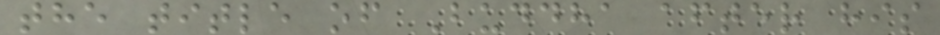the title of Buddha after his
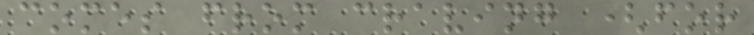comes from craving (for
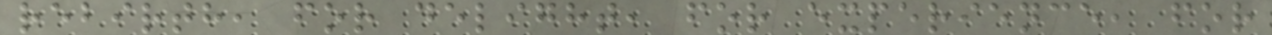rebirth, for delight, for experience, for
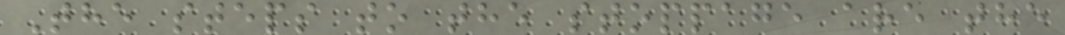The steps to the stoppage are the
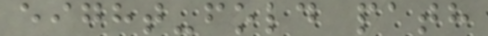eight-fold path
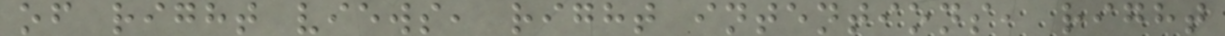of right views, right intentions, right
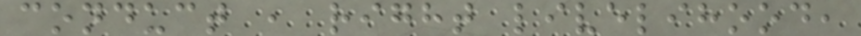conduct , right livelihood,
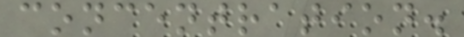concentration.
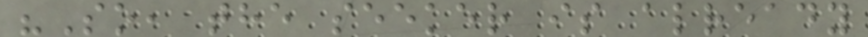"So, the seeker is already
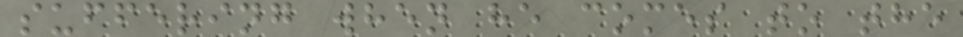suffering when he comes to the
